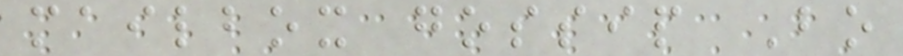mailbox gossip Bo
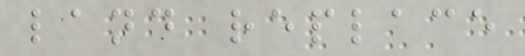land replace
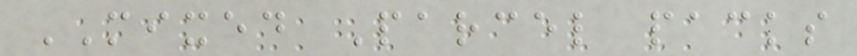MIXED Parcel packs
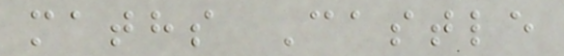maths Castle
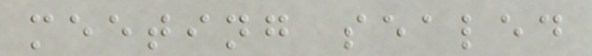meeting sealed
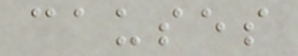causes
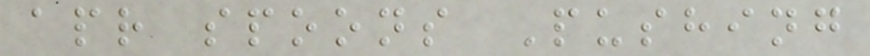apr spoons Pushing
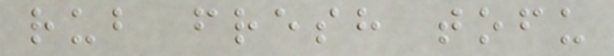rub fresh tofu
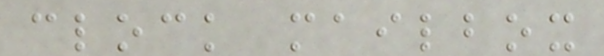clock mailbox
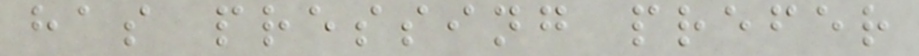has pressing prefer
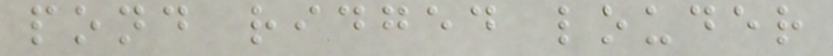pond ridged louder
